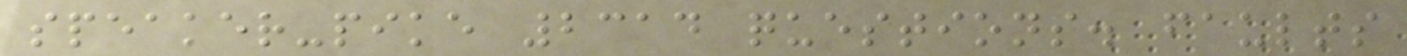speaker-pike 2314 questions. faults
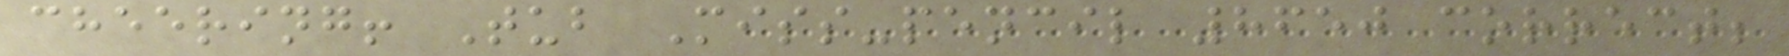cheering! Tub Miss-pencil 8650 correct;
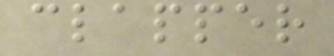clapper
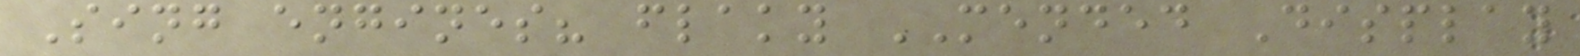Sing engines? flaky MENDED Display
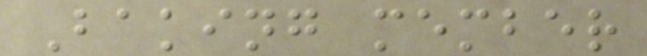Baking member
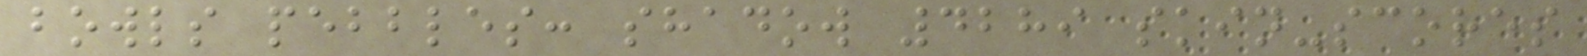bowls pebbles: shadow 4289 skin-scores
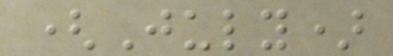(July)
